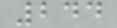244
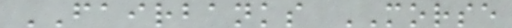FAIRBANKS MORSE
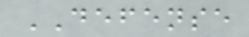DEFENSE
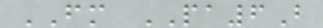FM PA6B
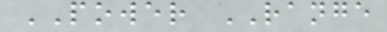POWER RANGE
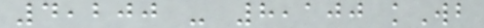4,200 - 8,100 kWb
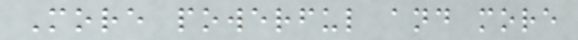More powerful and more
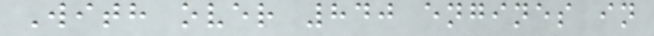With over 840 engines in
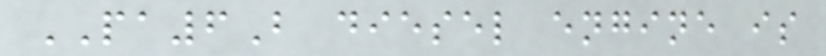PA6B diesel engine is
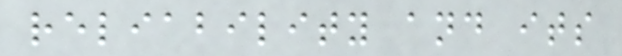reliability and its
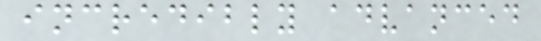incredibly advanced
